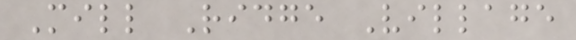Mill Ridge Village
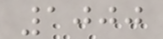1000
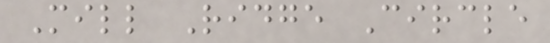Mill Ridge Circle
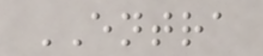ENTRA
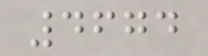4674
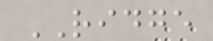RIDGE
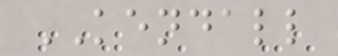KENDALL
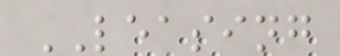LEASING
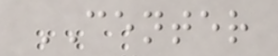CENTER
